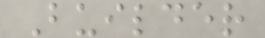Builder
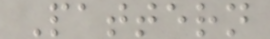Pattern
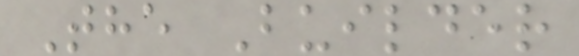The Builder
